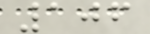106
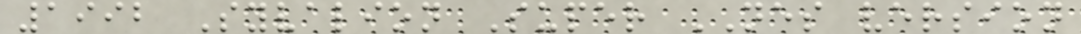1992 Syvalion Super NES version
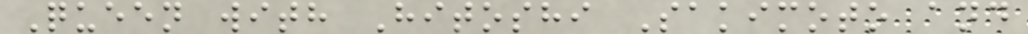Queen with Hitoshi Sakimoto and
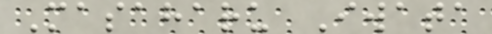Masaharu Iwata
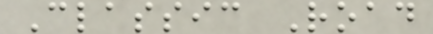Classic Road
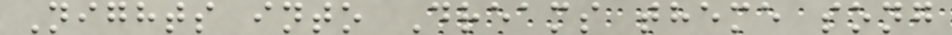Nights into Dreams theme song
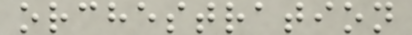orchestration
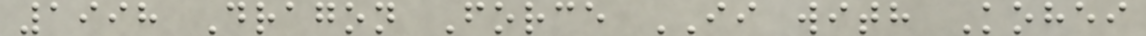1998 Dragon Force II with Kohei
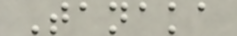Tanaka
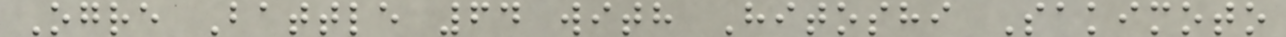Ogre Battle 64 with Hitoshi Sakimoto
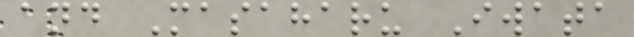and Masaharu Iwata
